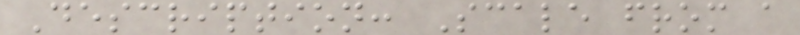Description: Scale from a
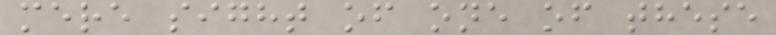mere sight of one of these
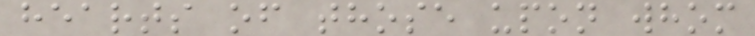hearts of those upon whom
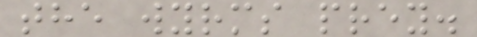the wyrms prey.
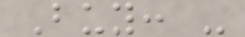Buy: -
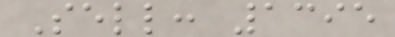Sell: 1395
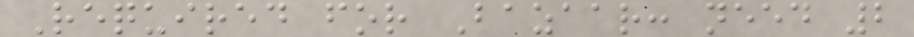Required for Bazaar: need 2
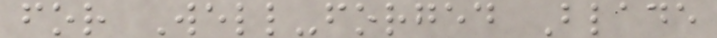for Well-forged Blade
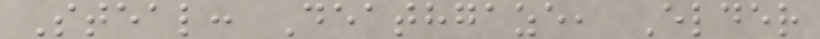Steal: Deathgaze, Elder
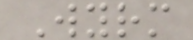Wyrm
